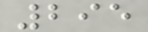295
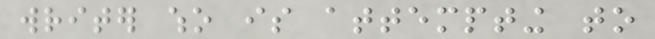writer who is attempting to
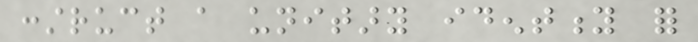construct a unitary identity for
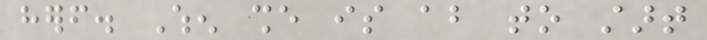herself. When she is about to start
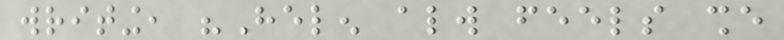writing, "Helen always feels she
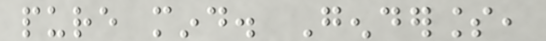pure mind. Genderless,
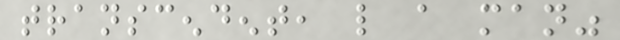transcendent, like a man"
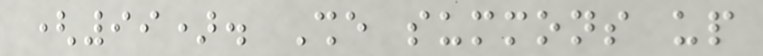(99). She summons up
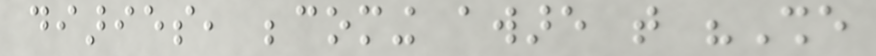diaries, becoming aware that "She
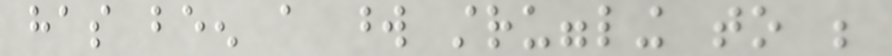has been a word struggling to be
